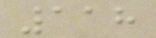118
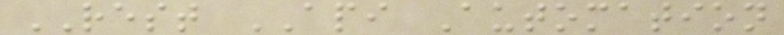REST API Automation
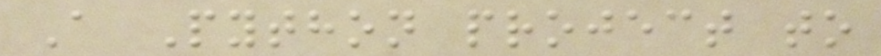A Python project to
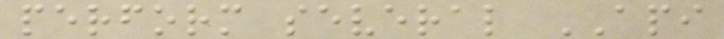perform several API
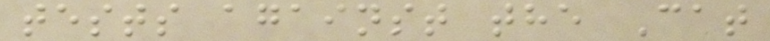tests against the Cat
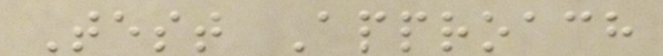Test Approach
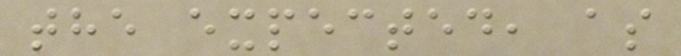the expected, as
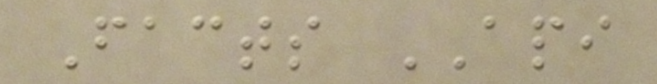Facts API
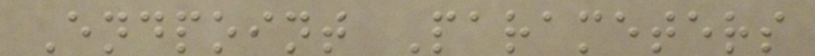Endpoint Parameters
